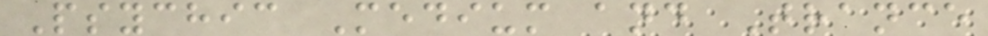Psychic Medium and Trance
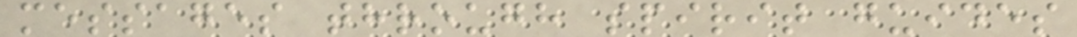messages through spirit guides
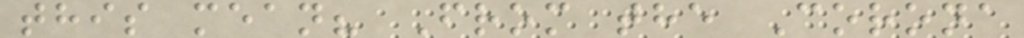this mean? From the Corona
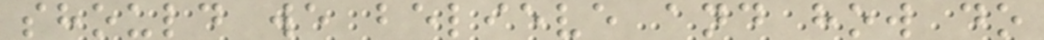should we believe and how do
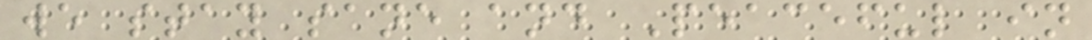we stay sane and Peaceful in
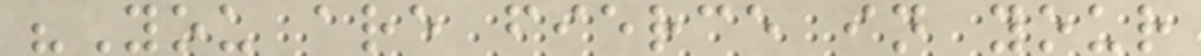"You are fierce in your
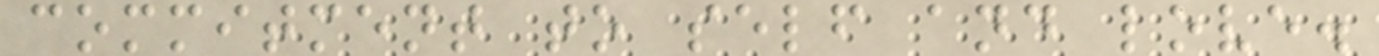commitment to self and love.
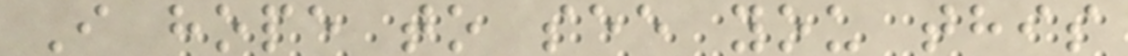I hope to see you this
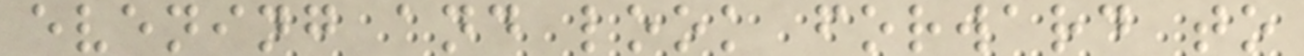evening and look forward to
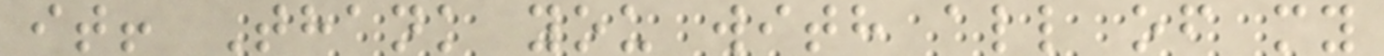it! Thank you with all of my
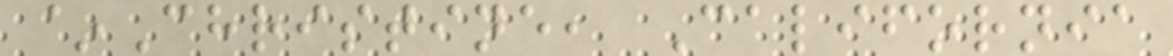~Christine, California
